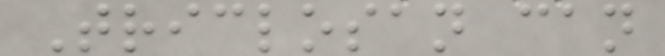Triclosan can
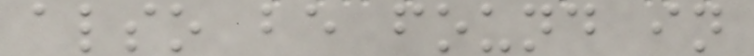also be found in
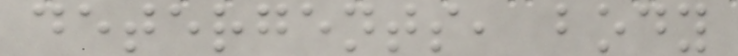detergents, body
